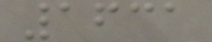1631
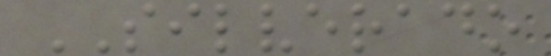SILVERADO
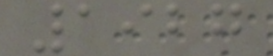1927
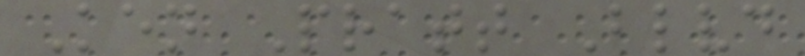Ken Pratt Blvd
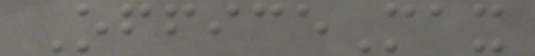OfficeMax
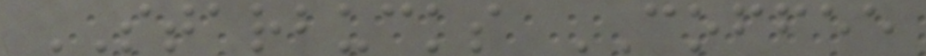STARBUCKS COFFEE
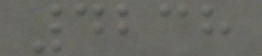4238
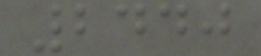2440
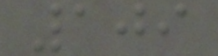109
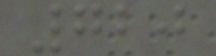720
